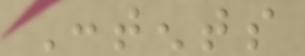Contents
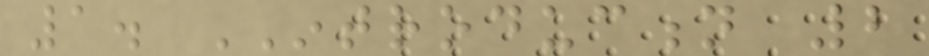1. INTRODUCTION 2
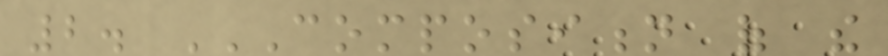2. COMPOSITION OF THE
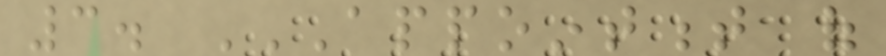3. APPOINTMENT OF
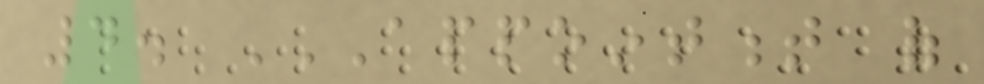4. APPOINTMENT OF
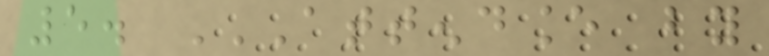5. ATTENDANCE BY
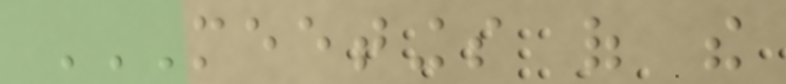MEETINGS OF THE
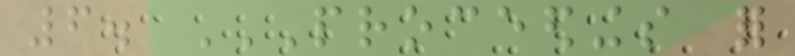6. PROCEEDINGS FOR
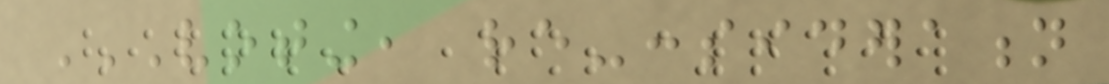VOTING, RE-CONSIDERATION
